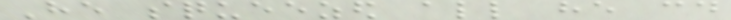He squeezed all he could
